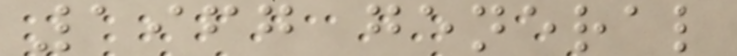1967 general
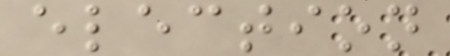election
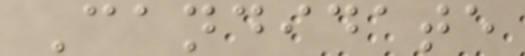Candidate
